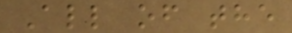All of the
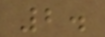2.
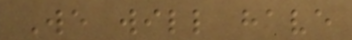We will have
